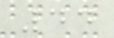44
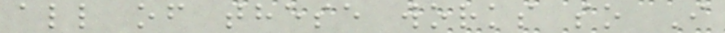all of these works so I
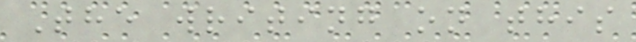The writing on this
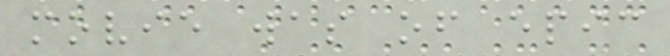movie was of epic
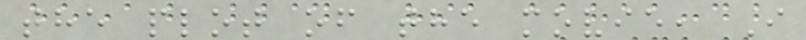the plot of the movie, I
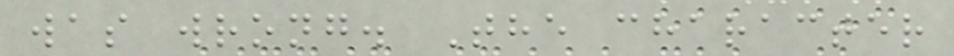was wrong. The character
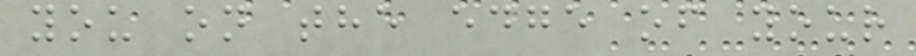you on the edge of your
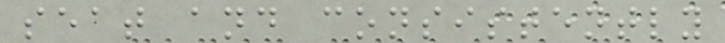seat and consistently
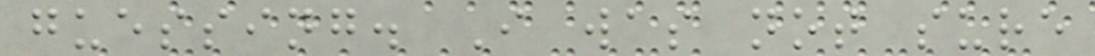guessing. I was not sure
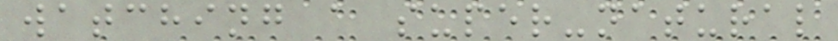watching a super-natural
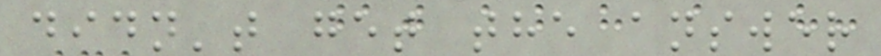didn't get the answer
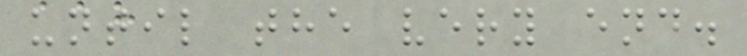until the very end.
